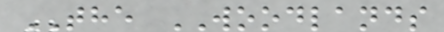THE WOODLANDS
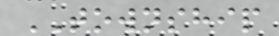TOWNSHIP
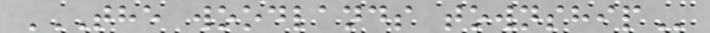THE WOODLANDS TOWNSHIP
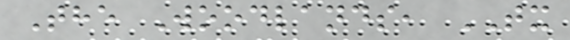The Woodlands, TX
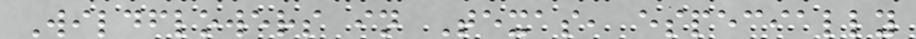Wildflowers in Texas, especially
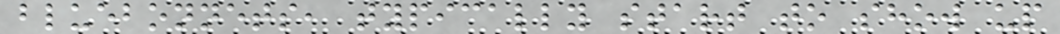bluebonnets, typically start to show up
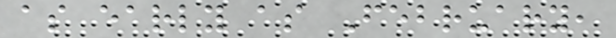as early as February,
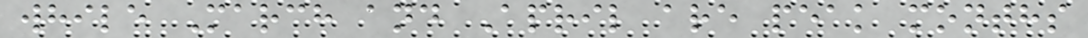while March and April are peak months
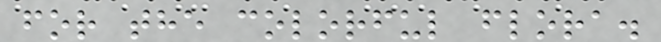for the colorful flora.
